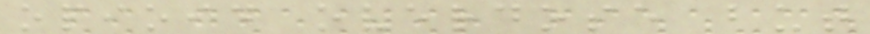opioid overdose but
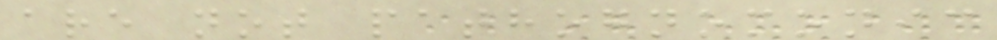are not pathognomonic
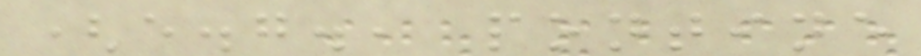(e.g., pontine
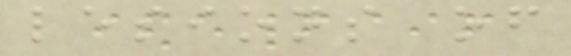lesions of
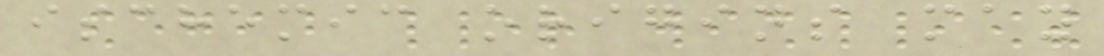ischemic origins may
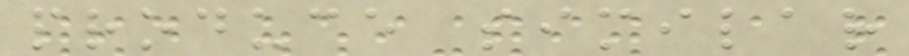produce similar
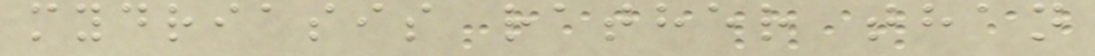mydriasis rather than
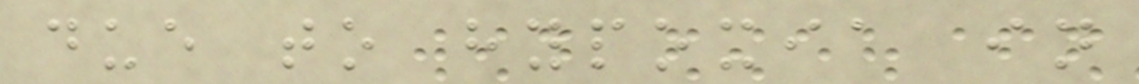due to hypoxia in
